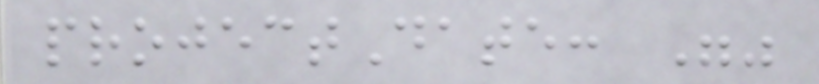projectDate: ""
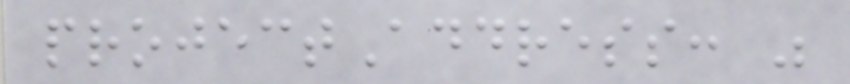projectAddress: "
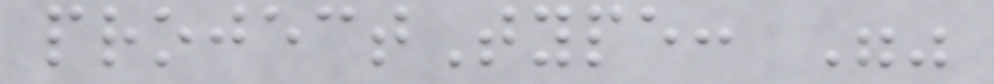projectType: ""
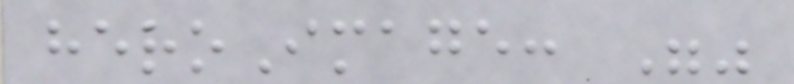heroImage: ""
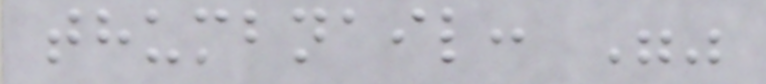thumbnail: ""
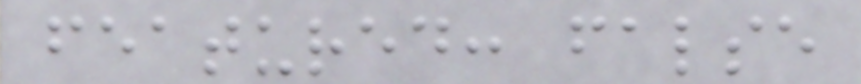featured: false
